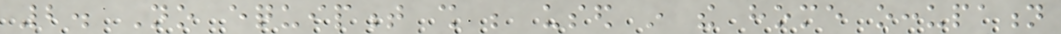2. No equipment shall be used in the home occupation
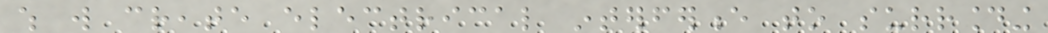which will create electrical interference to surrounding
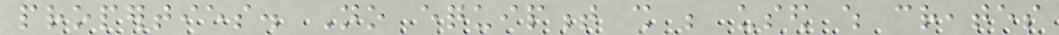properties. No equipment shall be used which creates
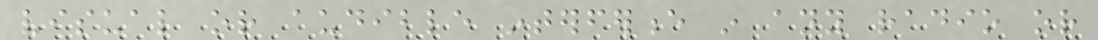visual or audible interference in any radio or
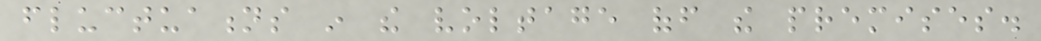fluctuations in the voltage off the premises.
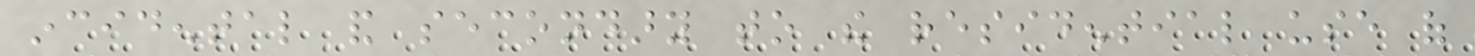incidental and secondary to the residential use of
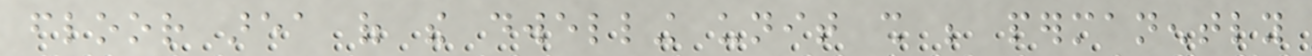floor area of the dwelling unit shall be permanently
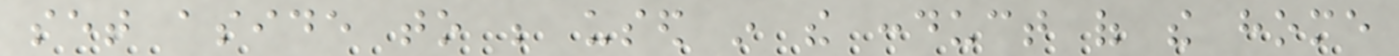set aside to be used in the conduct of the home
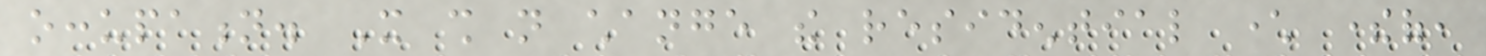occupation. It shall not change the residential character thereof,
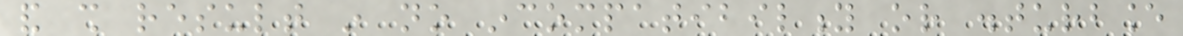and shall result in no incompatibility or disturbance
